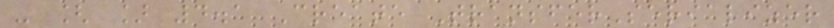- [ ] 4.1 Create TransferSerializer
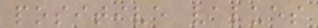positive values
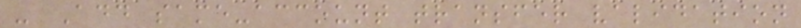- Add same-account transfer validation
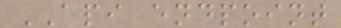API endpoint
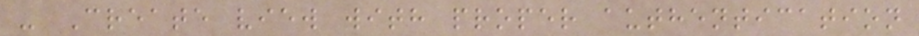- Create view with proper authentication
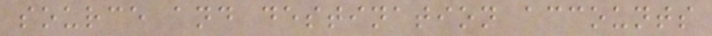source and destination accounts
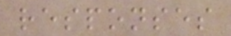responses
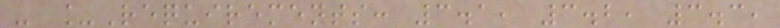- _Requirements: 3.1, 3.2, 3.3,
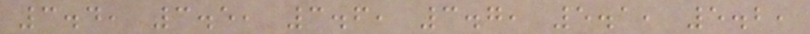3.4, 3.5, 3.6, 3.7, 5.1, 5.2,
